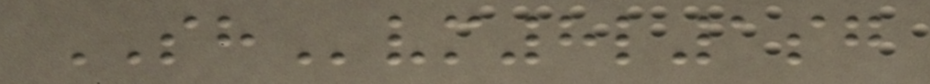SHvm8l1sg
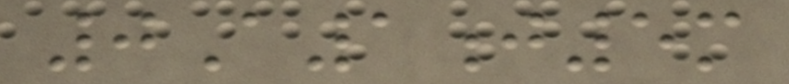0A1j5m
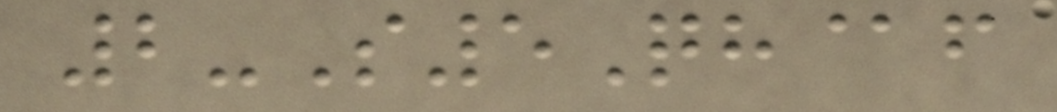2-S5Qh@f
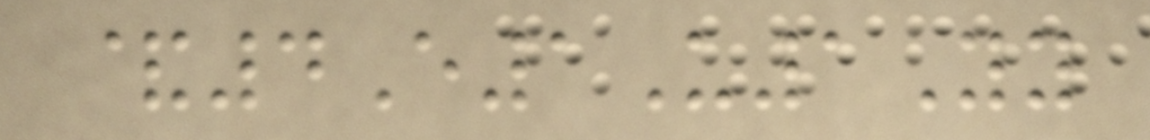&4E1U1Yy
